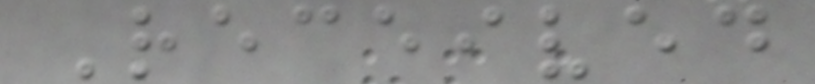Received
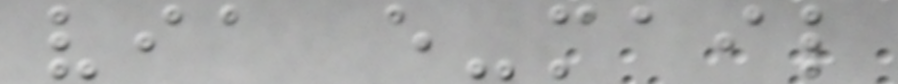via e-mail
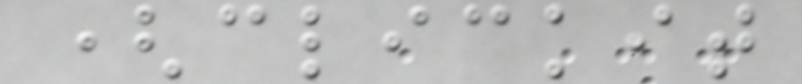(clickit
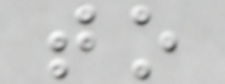to
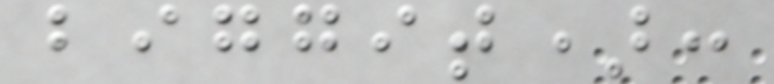biggit):
